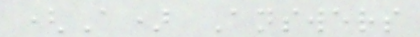(A) Answers
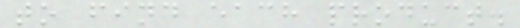to find each product.
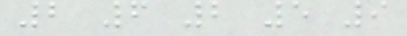2 6 2 5 9
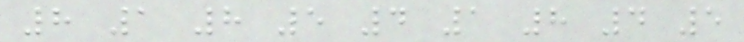8 1 8 5 4 1 8 4 5
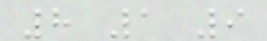8 1 9
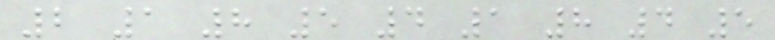2 1 8 5 4 1 8 4 5
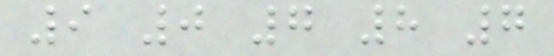9 0 7 8 7
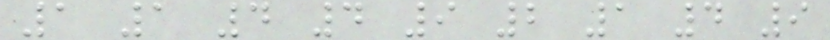1 1 4 4 9 2 1 4 9
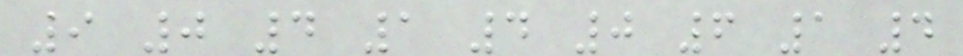9 0 4 1 4 0 6 1 4
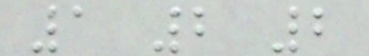1 2 2
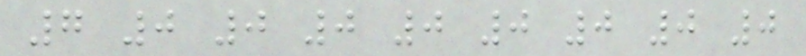7 0 0 0 0 0 0 0 0
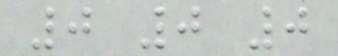0 0 0
